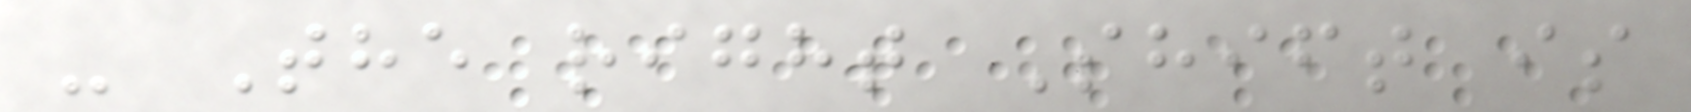- The right Shift is
